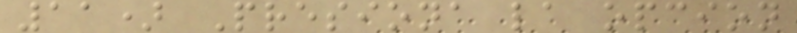11) Presiona la opcion
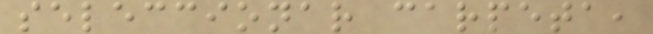seleccionar carpeta,
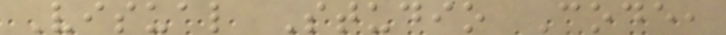Visual Studio Code,
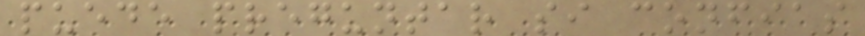puede preguntar si confias
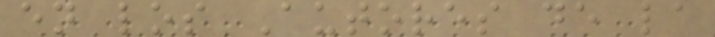en los Autores de la
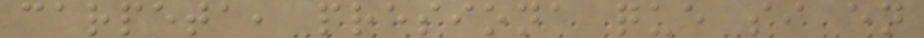carpeta, presiona que si en
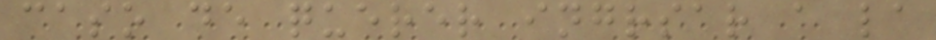caso de querer ingrsar a la
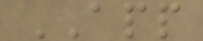APP
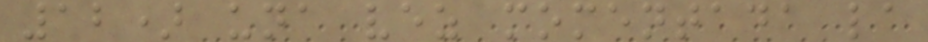12) una vez momentada la
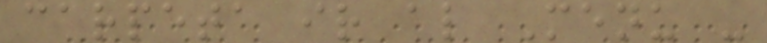carpeta ir al Menu -
